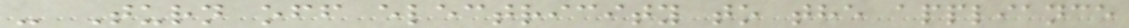- Turn off electricity to the appliance
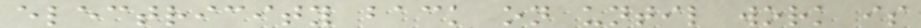electricity back on until work is
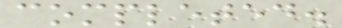completed.
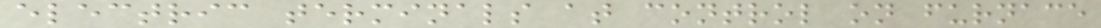electric terminals at control on furnace
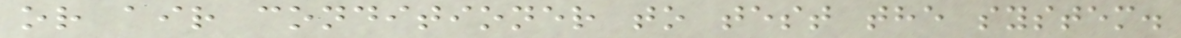or air conditioner to test the system.
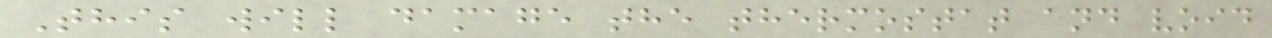This will damage the thermostat and void
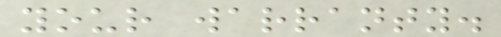your warranty.
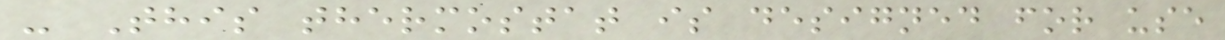- This thermostat is designed for use
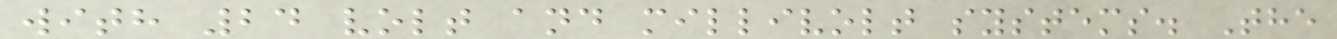with 24 volt and millivolt systems. The
